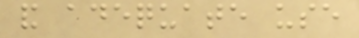and adequate use
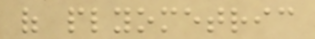of plyometric
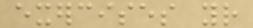exercises your
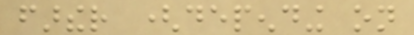farther (depending on
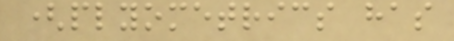(plyometrics has
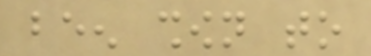been shown to
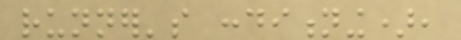runner's conditioning),
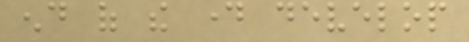end of the day develop
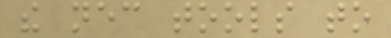the necessary tools to
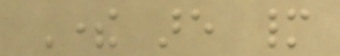There are many
